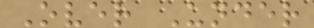Over Under
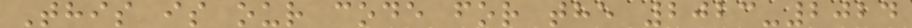This is our code for the 2023-2024
